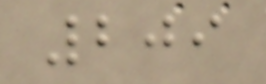209
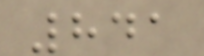841
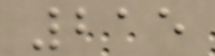215
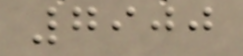7900
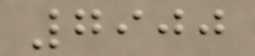7900
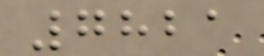7821
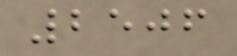2506
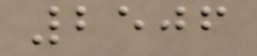2506
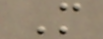M
